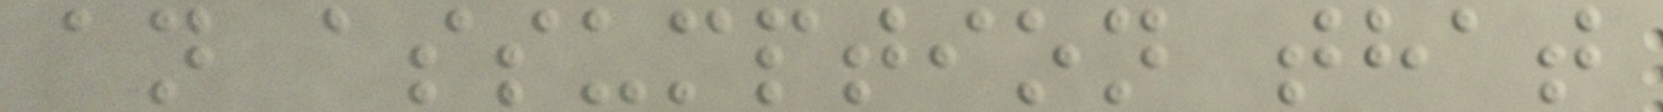an assumption that
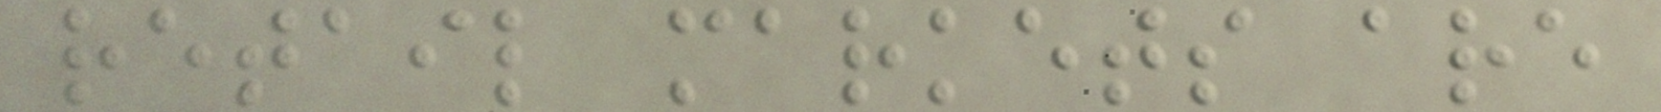retail markets are
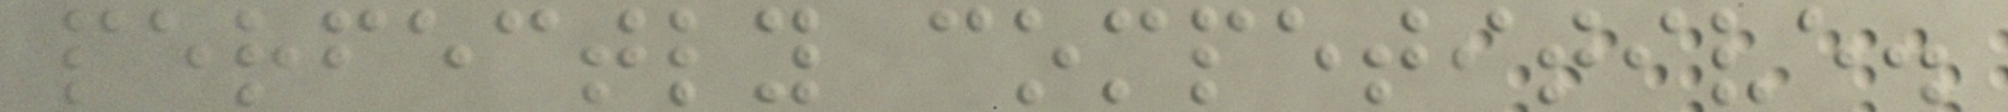perfectly competitive.
